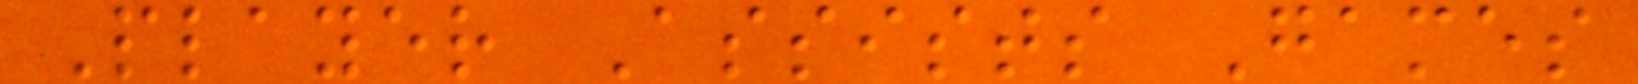Player Assists Games
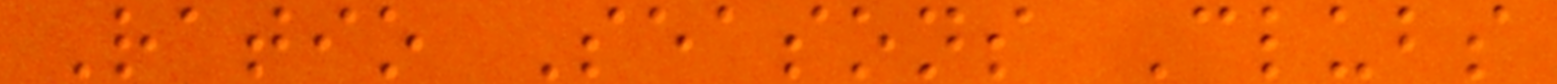Ratio Seasons Clubs
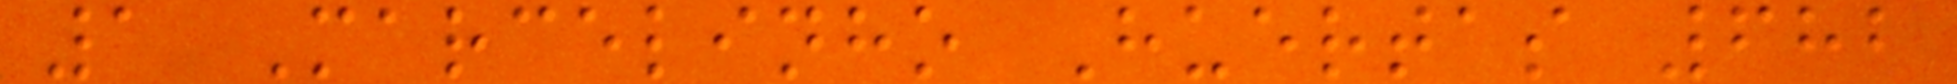1 Marcelinho Huertas 682
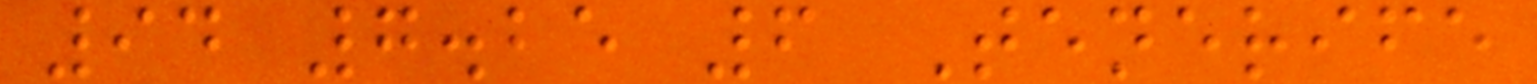94 7.25 6 Tenerife
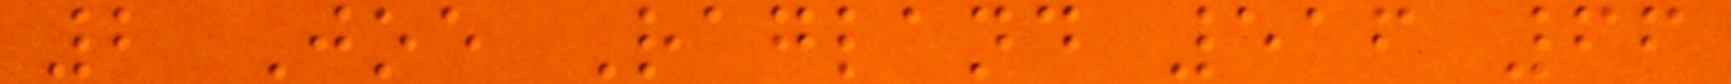2 Joe Ragland 516 66
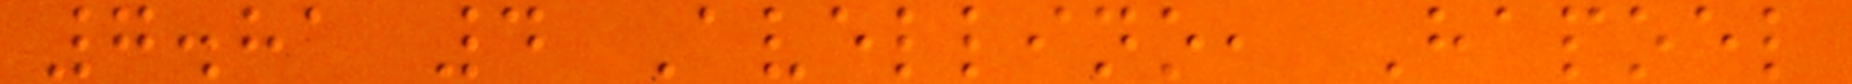7.81 4 Avellino, Hapoel
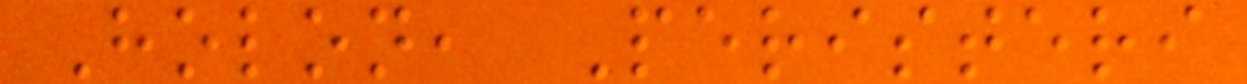Holon, Peristeri
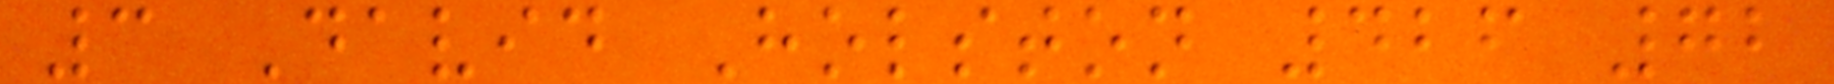3 David Holston 426 72
